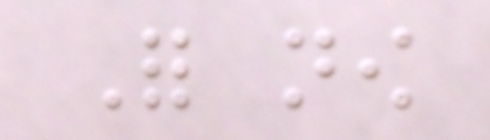For now
